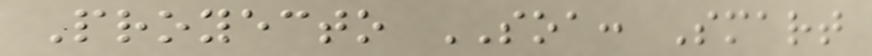Proyecto SOA: Smart
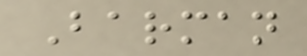Barman
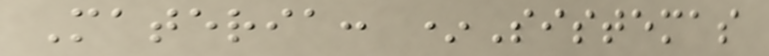Materia: *Sistemas
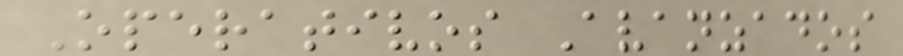Operativos Avanzados
